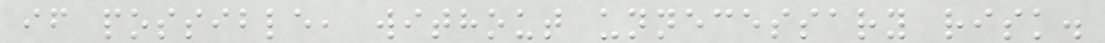if possible, without unnecessary risk.
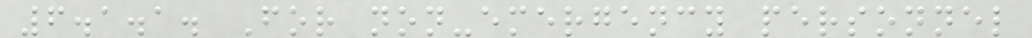6.1.1. For non-emergency personnel
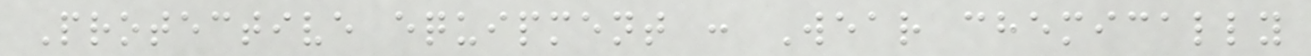Protective equipment : Wear chemically
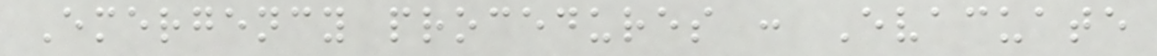Emergency procedures : Evacuate
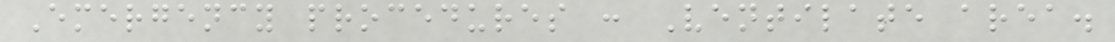Emergency procedures : Ventilate area.
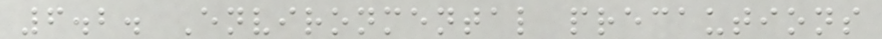6.2. Environmental precautions
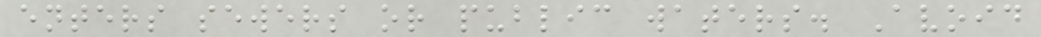enters sewers or public waters. Avoid
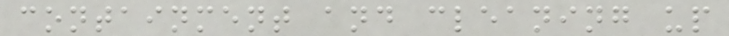containment and cleaning up
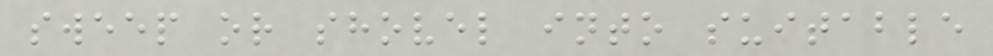sweep or shovel into suitable
